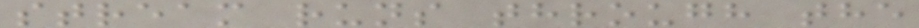stream runs through the
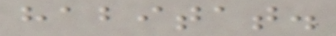habitat.
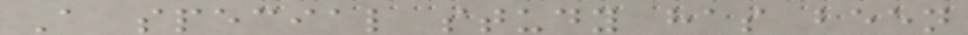A special study has been
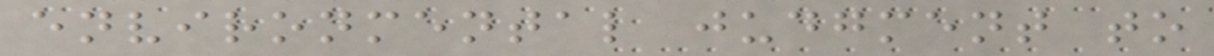environmental judgment to
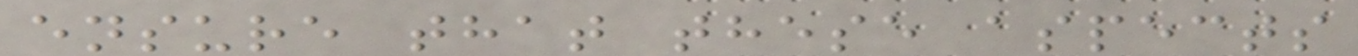ensure that these aspects
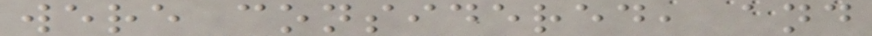were considered, and
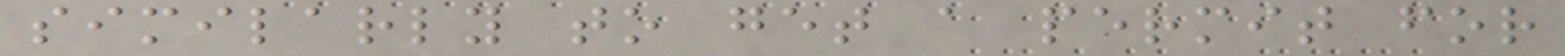similarly to get a permit for
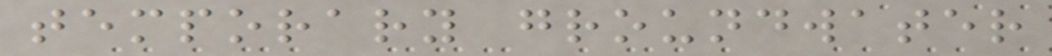temporary groundwater
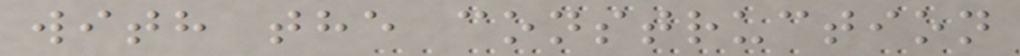with the construction
